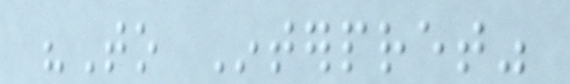"To Interpret"
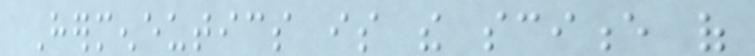Hermeneutics is the science of
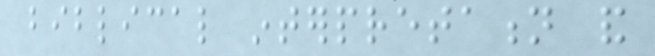biblical interpretation and
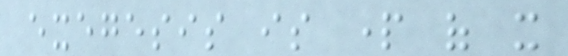exegesis is part of it
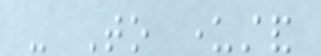- To understand
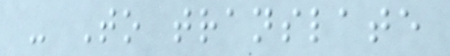- To translate
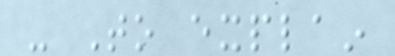- To explain
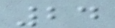24
